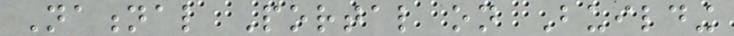National Portal on Building
